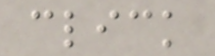click
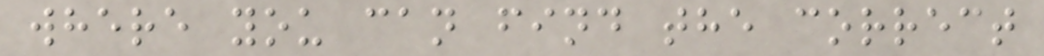where you can find the correct
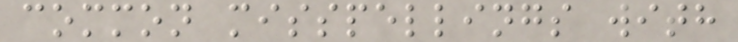common misspellings with
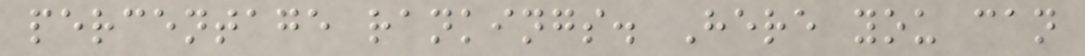percentage rankings. Here you can
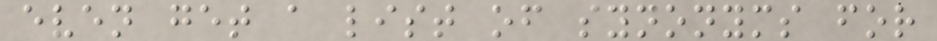even get a list of synonyms for
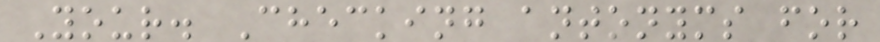Your. Checking antonyms for
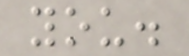you.
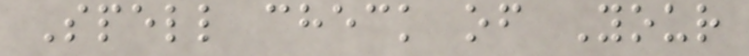Spell check of Your
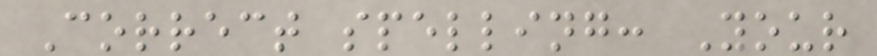Correct spelling: Your
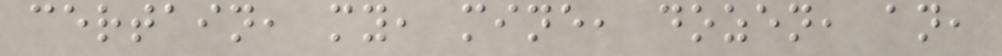certain, my, mine, dozen, an,
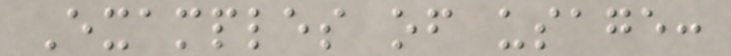Examples of usage:
